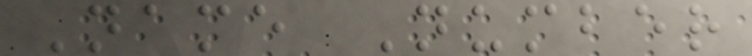Name Number
